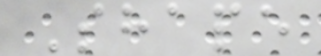Shape
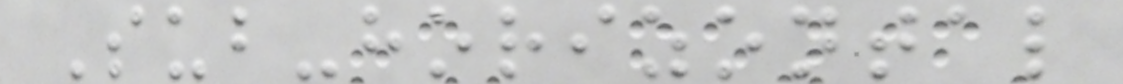Sub-horizontal
